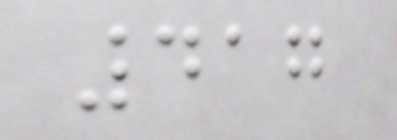417
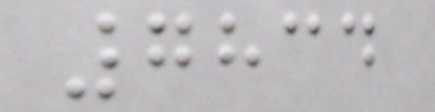7834
